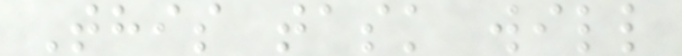This task will
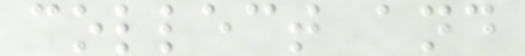collect and
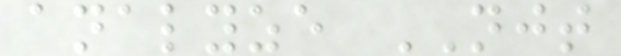analyze NJT
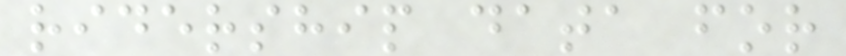ridership data for
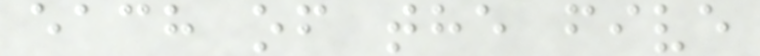each of the five
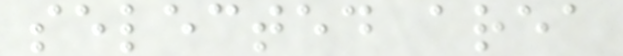selected area
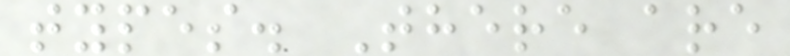types. There are
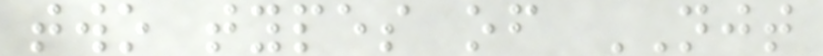two types of NJT
